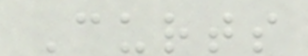Curts
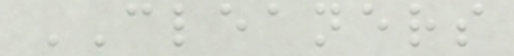CLEANERS
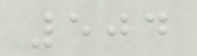504
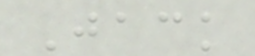Jack
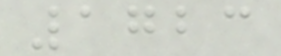1723
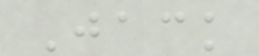Jack
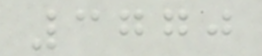3770
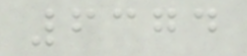6374
